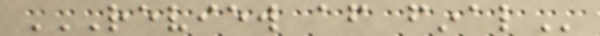REVIEW AFTER FINAL
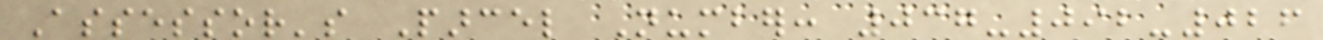Assessor's Parcel Number: 037-092-026
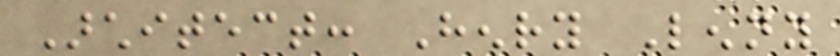Architect: Henry Lenny
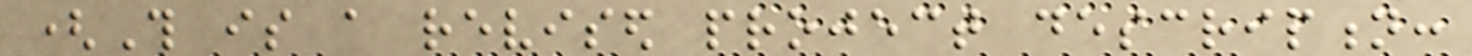(This is a revised project description:
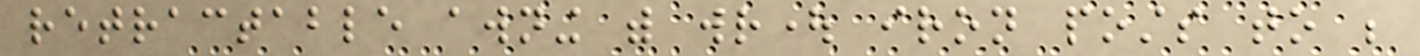retractable awning with wrought iron posts to be
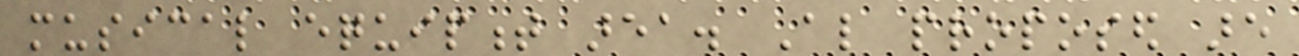musical equipment area. Also proposed are
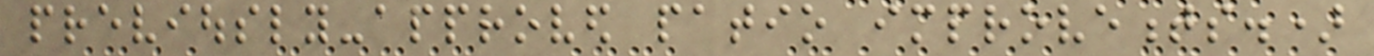previously-approved patio improvements.)
